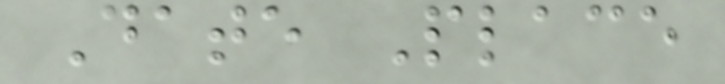Date Place
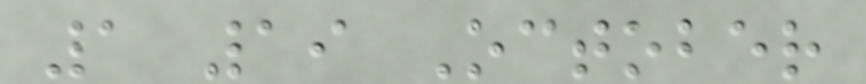1 19 October
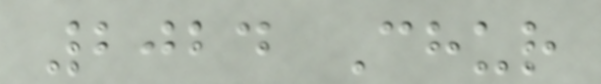2024 Chur
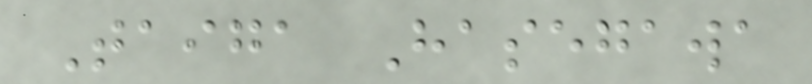Taiga Hasegawa
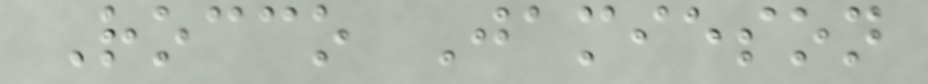Rocco Jamieson
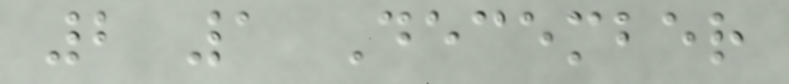2 1 December
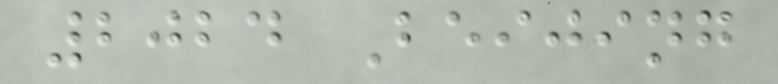2024 Beijing
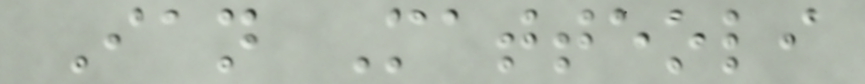Ian Matteoli
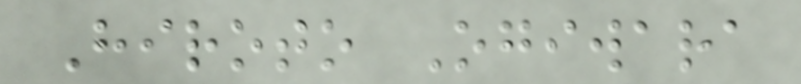Hiroto Ogiwara
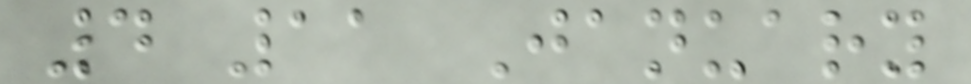4 11 January
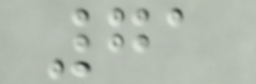71
